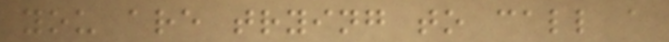you are trying to call a
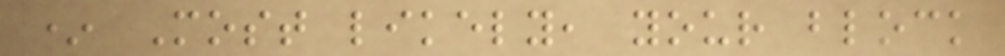* Most likely, your block
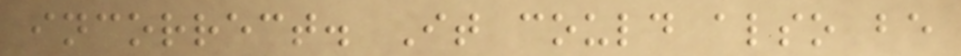incorrect. It could also be
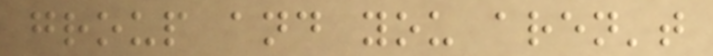group and you aren't
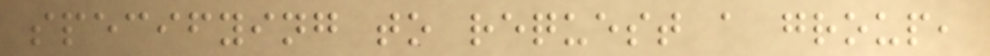specifying to request a group,
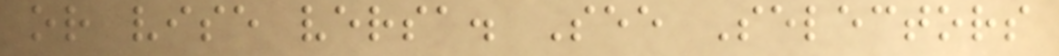or vise versa. See Selectors
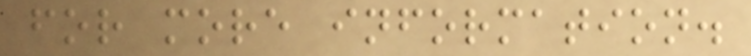for more information.
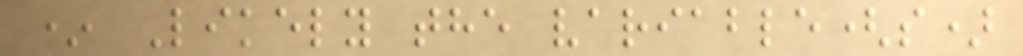* Likely the variable(s)
